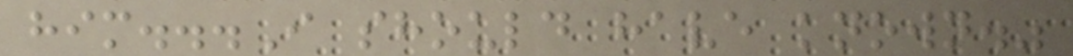him...I should have known."
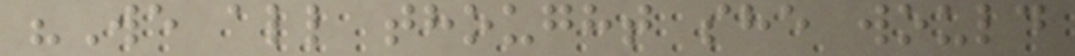"We all thought she would
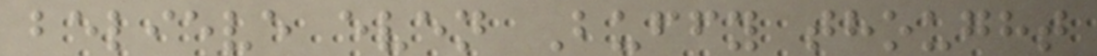believe even Buffy thought
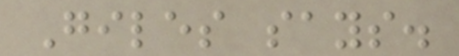Giles says.
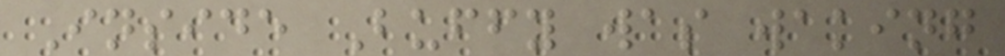Inside Buffy was waking
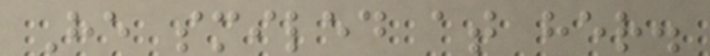He smiled at her.
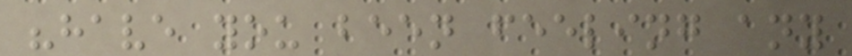"have you been feeling any
